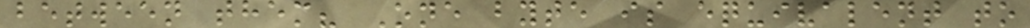between them? One byte is equivalent to
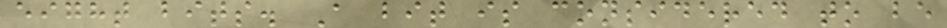eight bits. A bit is considered to be
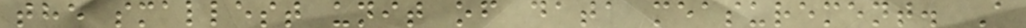the smallest unit of data measurement. A
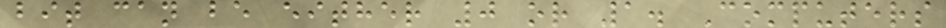bit can be either 0 or 1. Computers
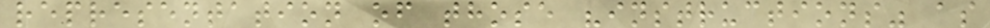representation of those "instructions" as
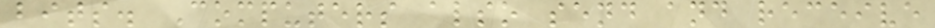bits. Computers also send and receive
